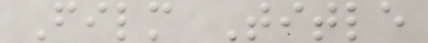Film Title
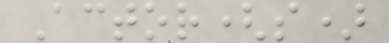Actor(s)
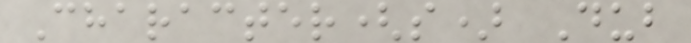Character(s) Dub
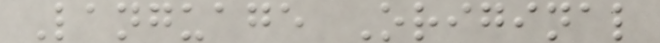Language Original
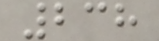238
